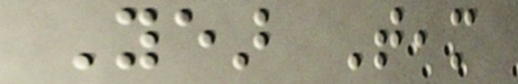Year Team
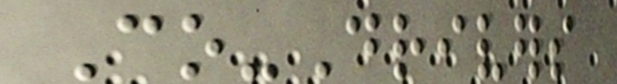Co-Drivers
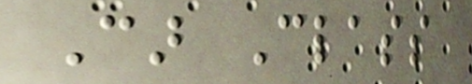Car Class
